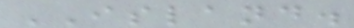ISLAND.
